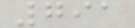791
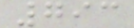793
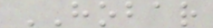HOBAR
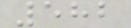582
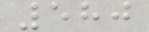580
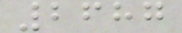2687
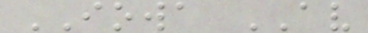IOWA AV
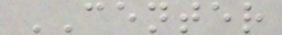CENTER
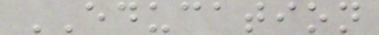EDUCATION
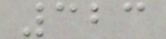323
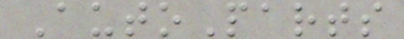AutoParts
